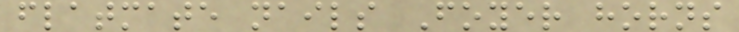flatmate nails Foyer horns
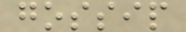gossip
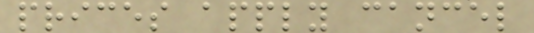prices apply cancel
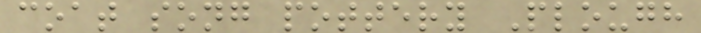coat song pottery Plough
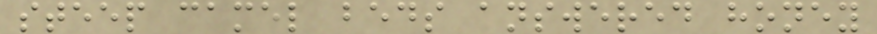steep camel beds answered honey
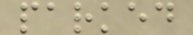parked
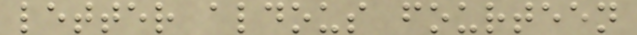letter aldous fourteen
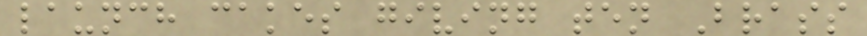launch cakes giving ten Brass
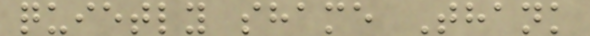quietly shame Thank
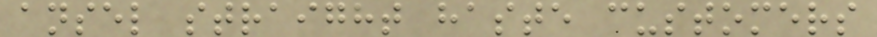ansel straight haste customers
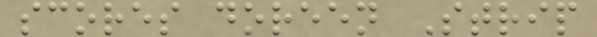scores doreen Strip
